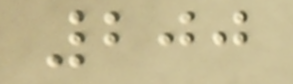200
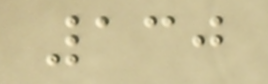130
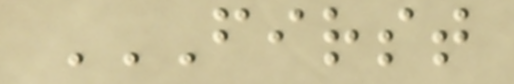FIRST
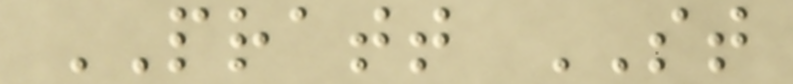PRATT ST
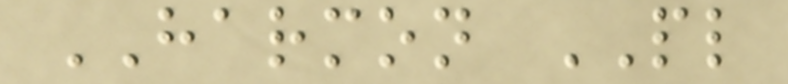HARMON PL
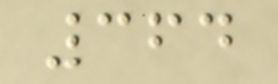364
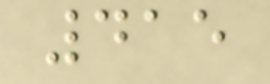415
